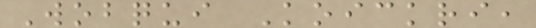Wobqui Koickri,
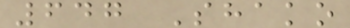647 Shako
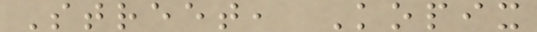Street, Kopix
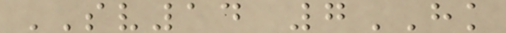SV14 7HK
